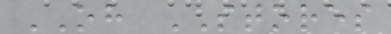OH STORES
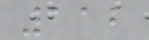112
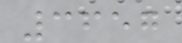3657
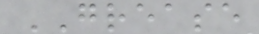GREASE
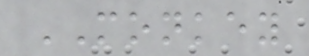MONKEY
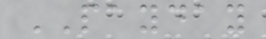PAYDAY
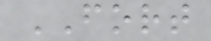FORT
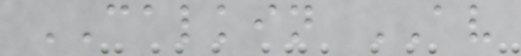CALKIN AV
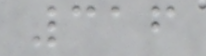316
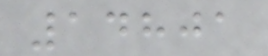14801
